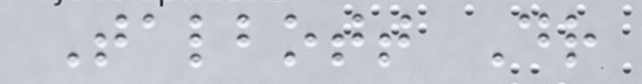Talbott Dr
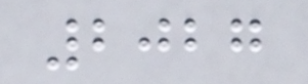2027
